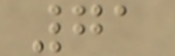71
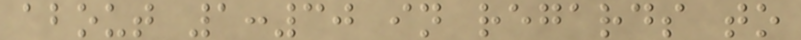about 1:30 in regards to
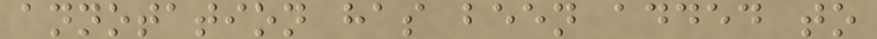annotation has been added to
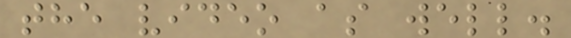the video as well.
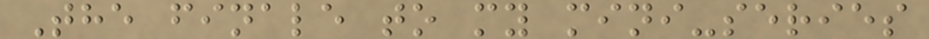The finale to my mini-series
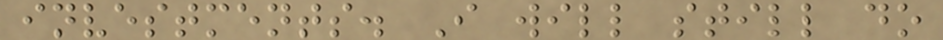investments. I will still do
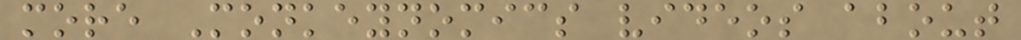more Monkeynomics videos about
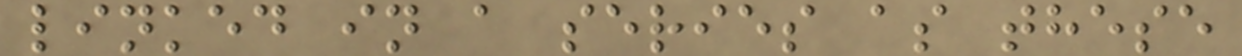linked in a series as these
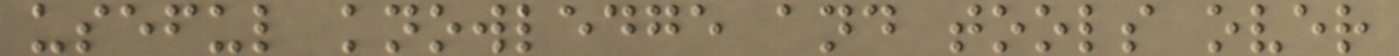useful knowledge and tools over
